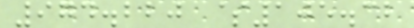974.220 $105.32
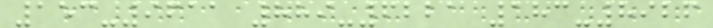153-9611 889-6221 183-8926
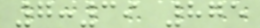7:39 875
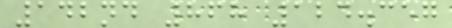142nd 868 124.357
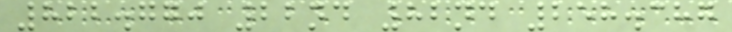822.770 22nd 82nd 258.387
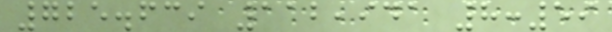725.639 112,941 8:59
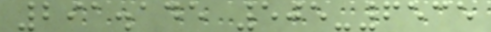291.145 505-6535
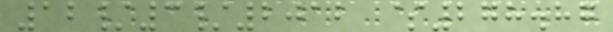12/3/2012 $278.87
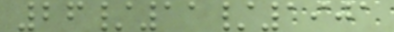26/11/1901
